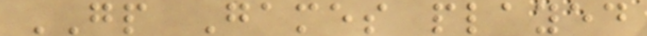GP Games played
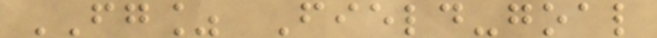FG% Field-goal
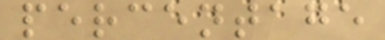percentage
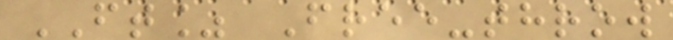FT% Free-throw
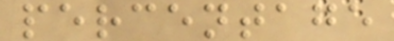percentage
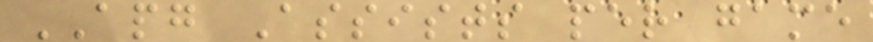APG Assists per game
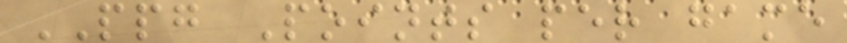PPG Points per game
